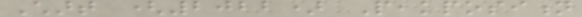Chart (2022) Peakposition
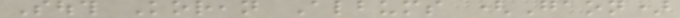South Korean Albums (Gaon)
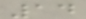14
